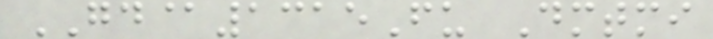GD@1315Fu Dmtmi
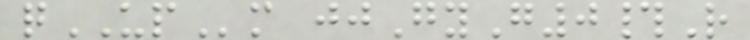qUPm jjGyG0#R
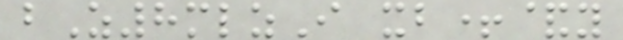bZ8mlzI xb+&y
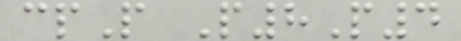cpP P8P4
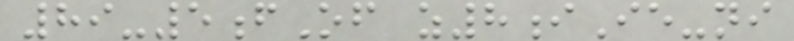89-5fOf z8iIe-ni
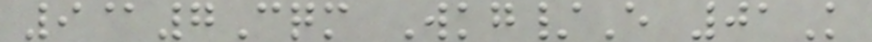9@7Cqm Wkg/E 01K
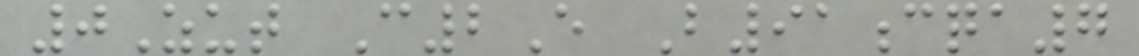0Zut C2E B91cqa7
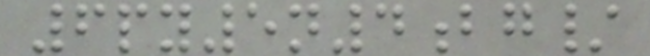6py5n4bg/
